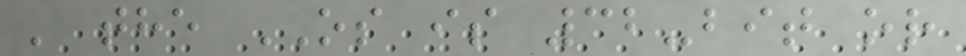' the OS is 32-bit or
